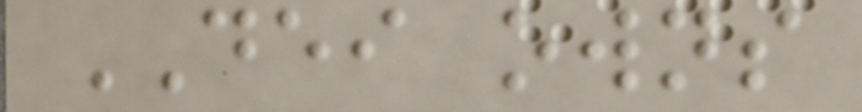DEI owns
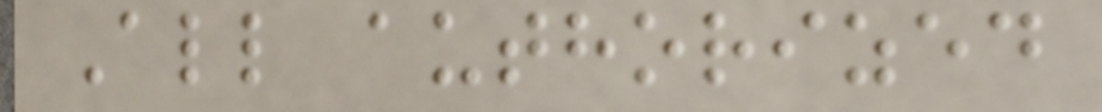All authorized
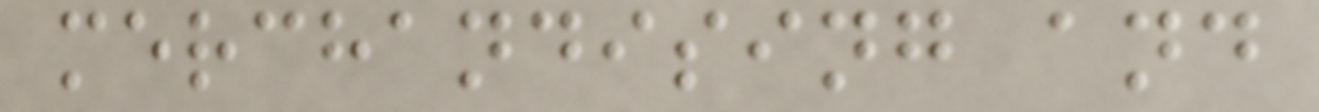merchandising and
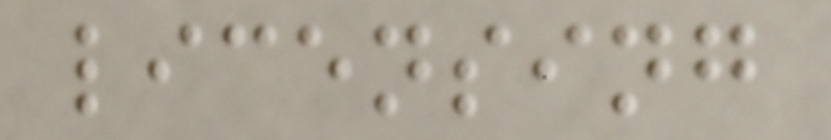licensing
